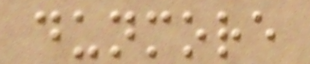dunmore
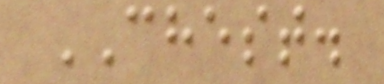CHEST.
